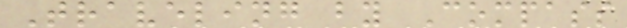Traveling by Compass
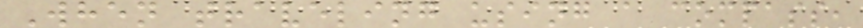When traveling using a compass,
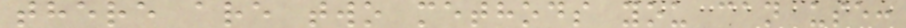there are two methods you can use:
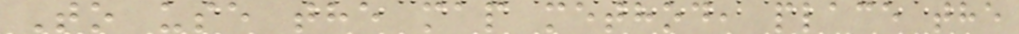To use the map method, place the
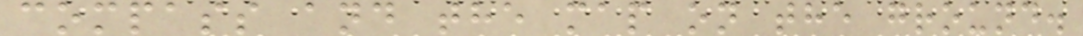compass and the map on the ground.
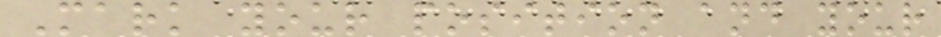Mark your position and your
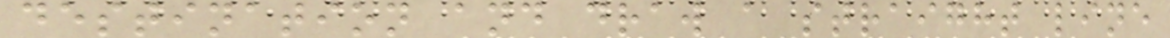destination and draw a straight line
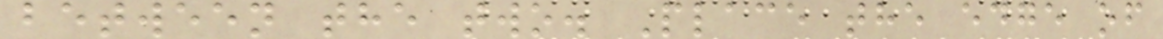between the two. Place the edge of
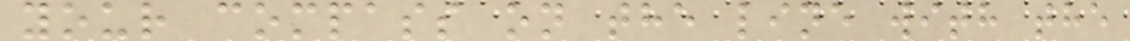your compass on the line with the
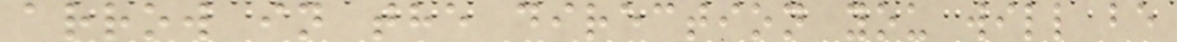arrow in the direction you will be
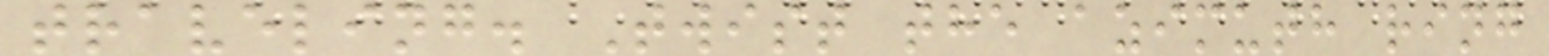traveling. Twist the azimuth ring
